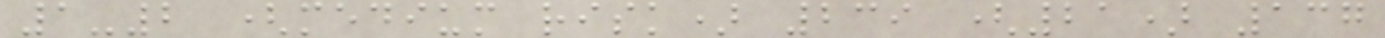1-2 (medium risk) 239 (21) 137
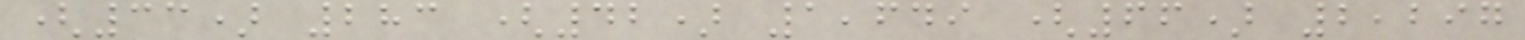(33) 283 (42) 1,649 (66) 2,297
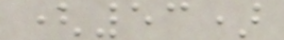(53)
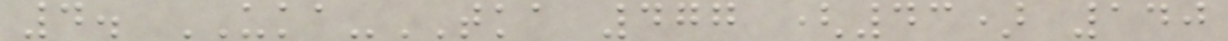4. UKA-TKA 477 (43) 140
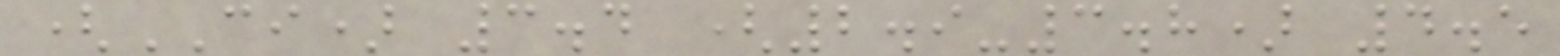(CI) 3.4 (2.9-3.8) 4.5
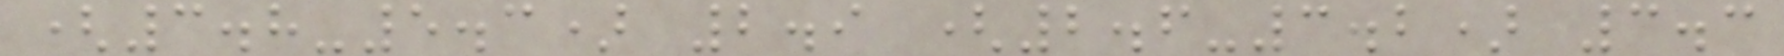(3.8-5.3) 2.9 (2.6-3.2) 3.3
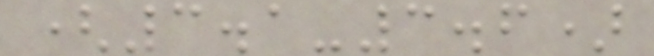(3.1-3.6)
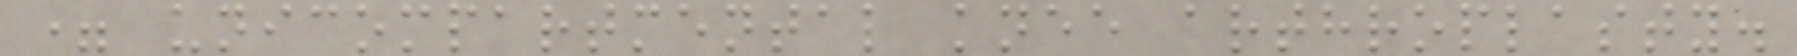= unicompartmental knee arthroplasty.
